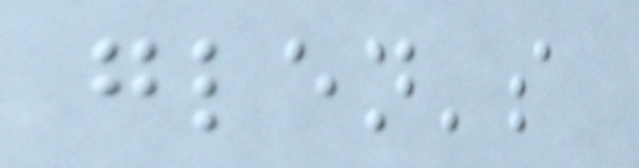glen's
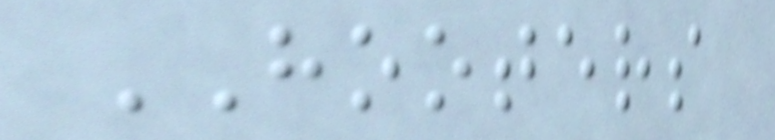HOOTERS
